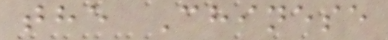the Chinese
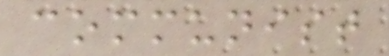communist
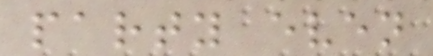party even
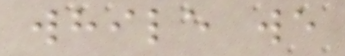while we
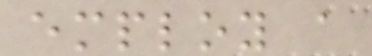employ a
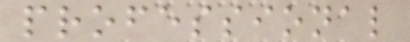professional
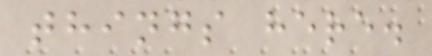things here.
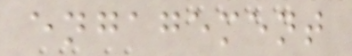engagement
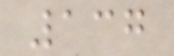137
